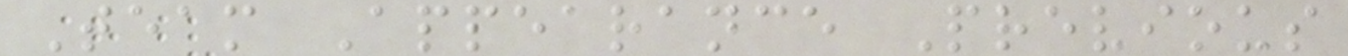Team Appearance Previous
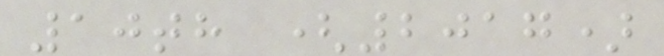10th (2017)
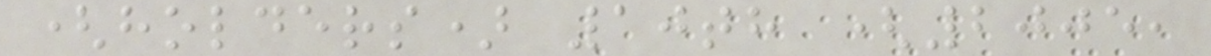(holders) 10th (2005,
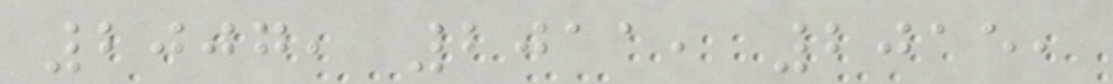2007, 2011, 2015,
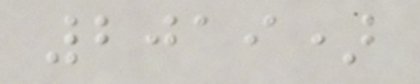2019)
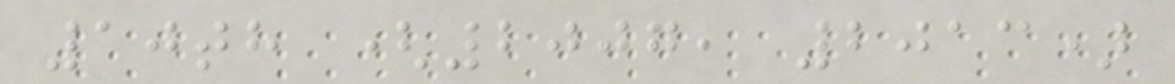10th (2007, 2013)
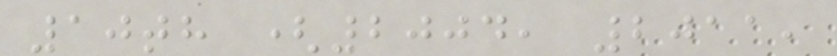10th (2004, 2011,
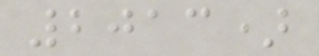2013)
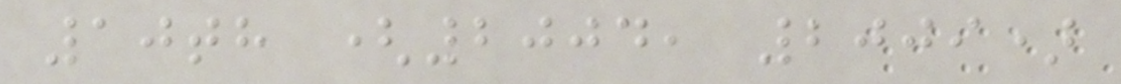10th (2004, 2009)
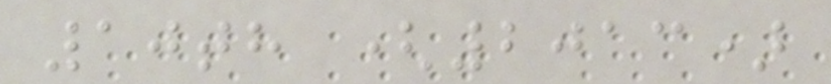10th (2013)
